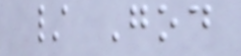/ God
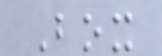Box
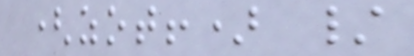(zot!) /
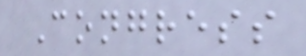Congress
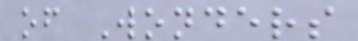of Wonders
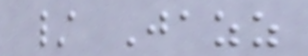/ Jazz
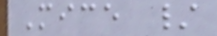Mice /
